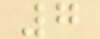7
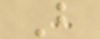B
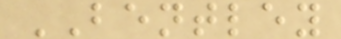BENTLEY
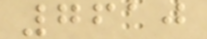7610
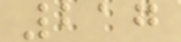217
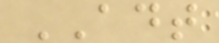ADT
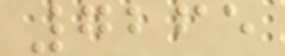7265
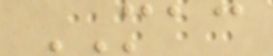MAC
